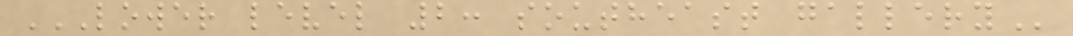LOWER LEVEL 2: SOUTHEAST GALLERY
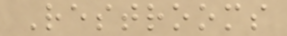Restrooms
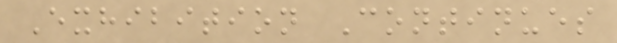Exhibition Continues
